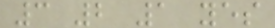3 2 1 yes
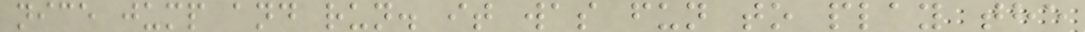nice jump and run. it was fun to play the
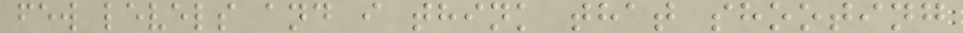few levels and i think that shooting
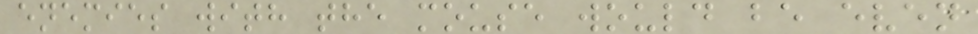enemies with the mouse would be even
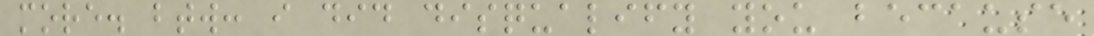more. btw: i did disqualify you because
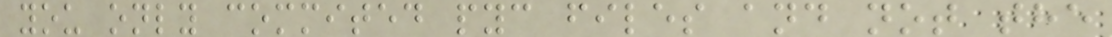you only commited pyc files and not the
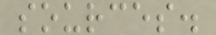sources.
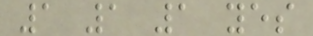1 1 1 yes
